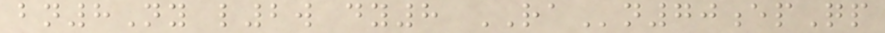bn8Ny l2w dy8 RAn70epQp
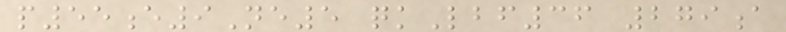p55e9Ne5 qkLbf36 279a
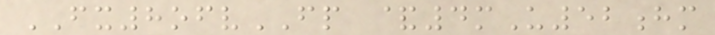FX8ofvFP &4mU52hm
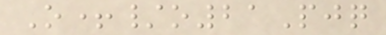O+/o21Pjq
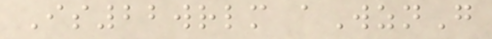Is22wrlm aWznG
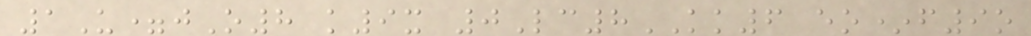1U=jO8 k9x 0Lc8KK6 eo*f9o
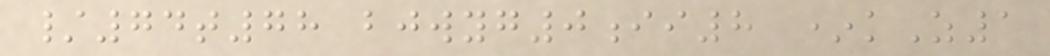/74t78 bjwyg0ii8 *kZ1
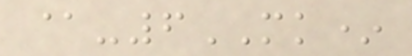@-6MK*
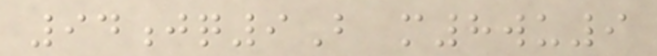94jq9B m8wu9
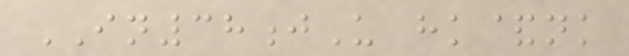IN38jU hk&nk
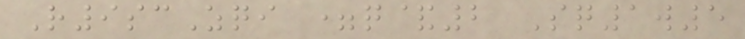R9scZqi =q&2 Sq1w5
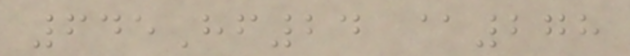645Hf24 @278
